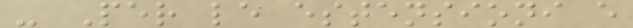- Per le estensioni e
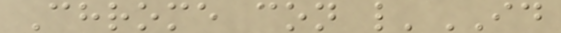Chrome con l'ID
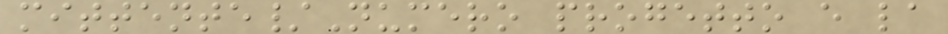mittente/Numero progetto e la
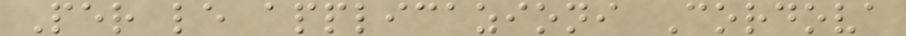Per le applicazioni Cordova
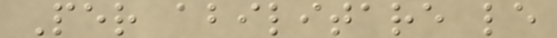Per abilitare le
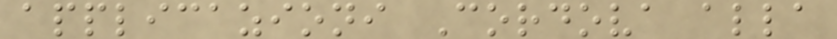applicazioni Cordova alla
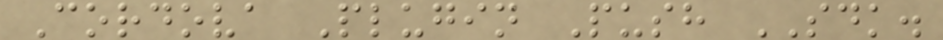Cordova Plugin Push SDK.
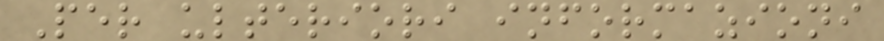Per ulteriori informazioni
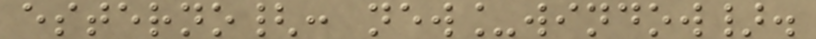esterno{: new_window}.
